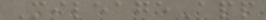MileageApp
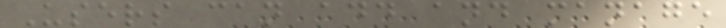Users can add and manage
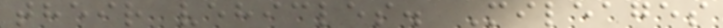their vehicles. Mileages
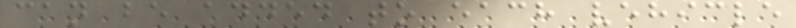can be added to each vehicle
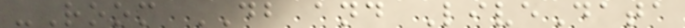-Room DB and LiveData
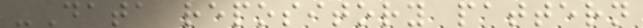-Data repository pattern
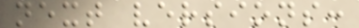next versions:
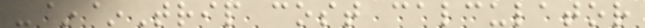-~~Trip cost calculator
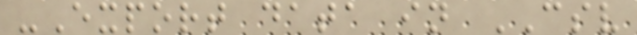-Export data in CSV
